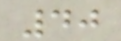40
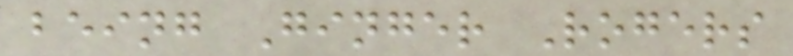being Ginger Rogers
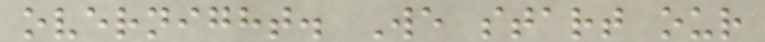overnight. We start our
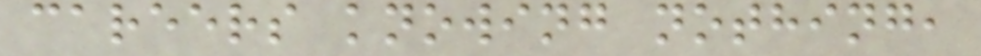careers knowing nothing,
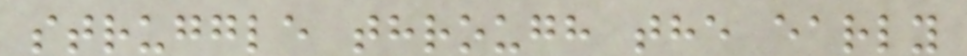struggle through the early
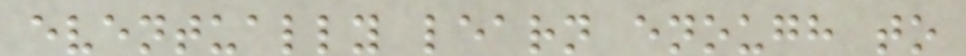eventually learn enough to
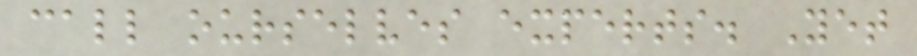call ourselves experts. Yet
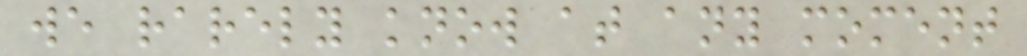we rarely know at any moment
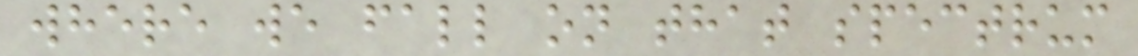where we fall on that spectrum
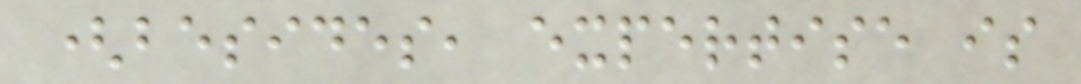(besides, expertise is
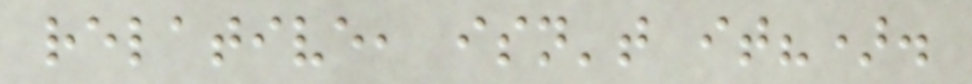relative, isn't it?).
